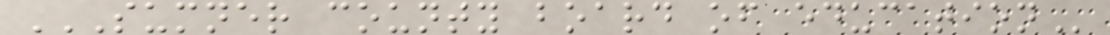SUMNER COUNTY BOARD OF EDUCATION
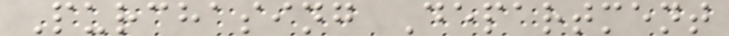Purchasing Department
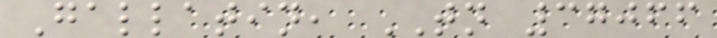Gallatin, TN 37066
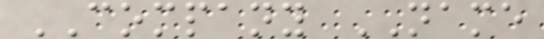COMPANY NAME
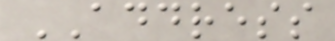ADDRESS
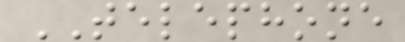TELEPHONE
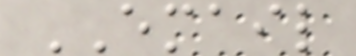EMAIL
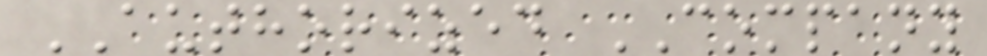AUTHORIZED COMPANY
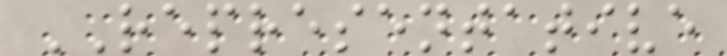REPRESENTATIVE
